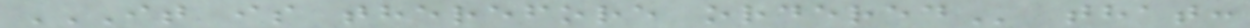IT IS THEREFORE ORDERED that:
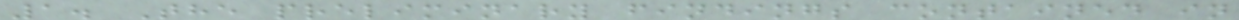1. The preliminary findings contained in
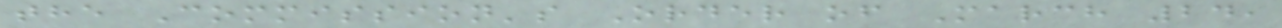the Commission's Order of March 24,
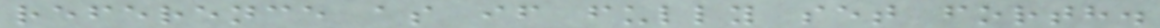reference as if fully set forth.
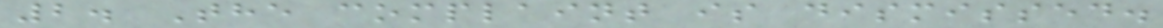2. The complaint is dismissed.
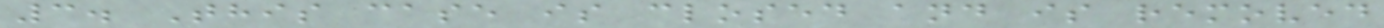3. This case is closed and is removed
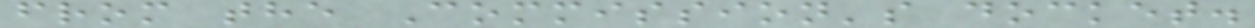from the Commission's docket.
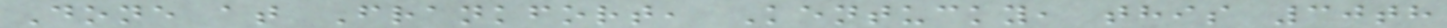Done at Frankfort, Kentucky, this 30th
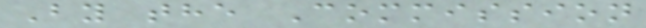By the Commission
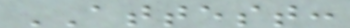ATTEST:
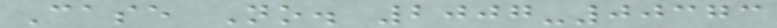Case No. 2007-00373
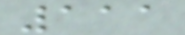111
